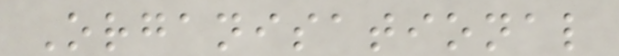Organisational
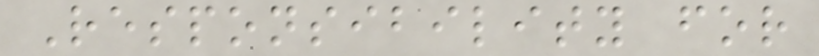Responsibility for
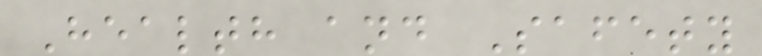Health and Safety
